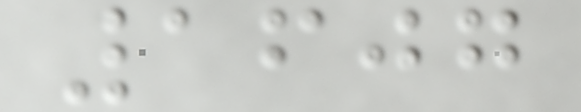1607
